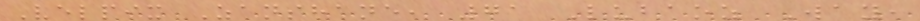Velpix Zanshane, 71 Lubaoz Way,
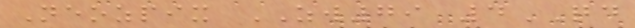Neozpix ZW79 4QD
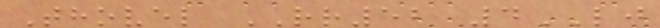Thovel RR52 4LJ
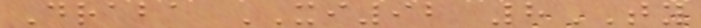Draba XI92 8TY
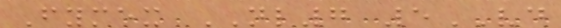Fymex NL7 5VD
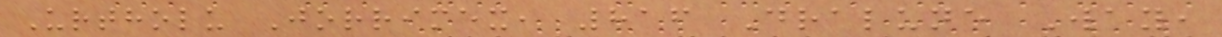Urtholu Jorrimex, 816 Dralune Way,
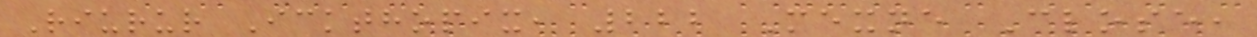Riurur Ickthopix, 222 Mexne Close,
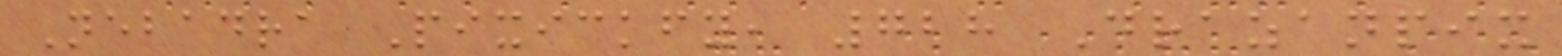Nebadra Pixickfy, 728 Drazanpix
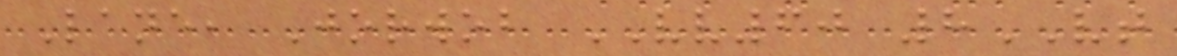Lane, Jorwob VV60 8VT
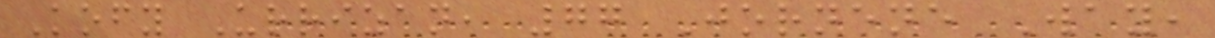Kofy Urrizan, 77 Jornene Way,
